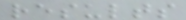results
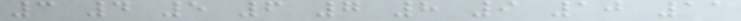3 4 5 6 7 8 9 10 11
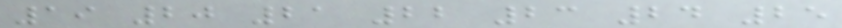19 20 21 22 23 24 25
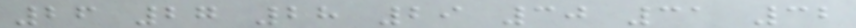26 27 28 29 30 31 32
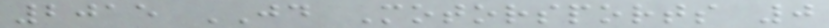2015 JD Motorsports 0
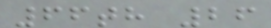66th 26
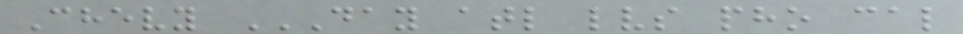Chevy DAY ATL LVS PHO CAL
